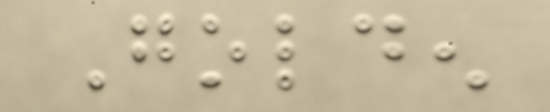Golden
